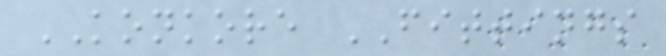KONKORE FITTINGS
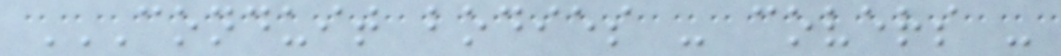CONDUIT BODIES - COVERS -
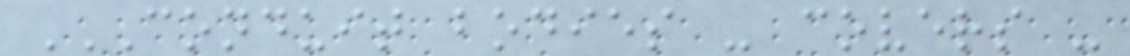CONDUIT BODIES - COVERS -
